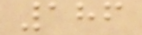186
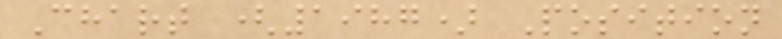Chart (1987) Position
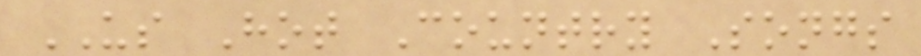US Hot Country Songs
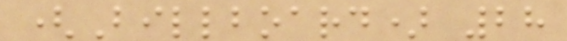(Billboard) 28
